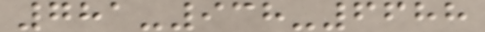781-938-6688
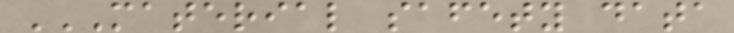MATERIAL SAFETY DATA
